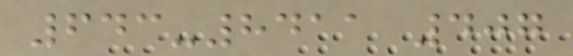643-8411 407
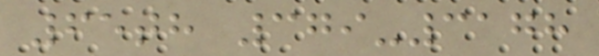65th 379-3178
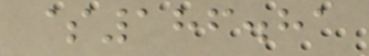$186.81
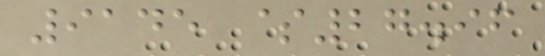9145 $27.96
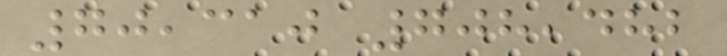70,310 708,482
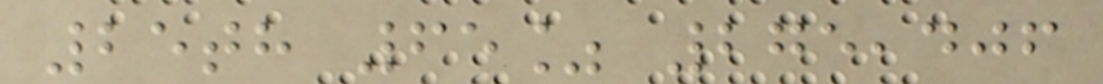25th 65% 275,406
